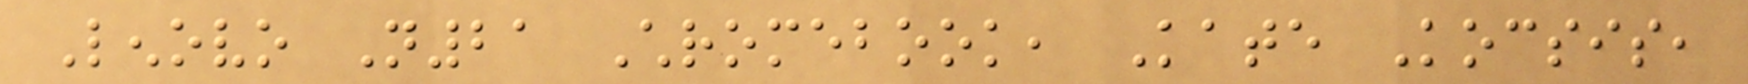Lenovo N21 Chromebook, Kate Kocsis,
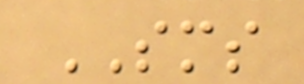SMS
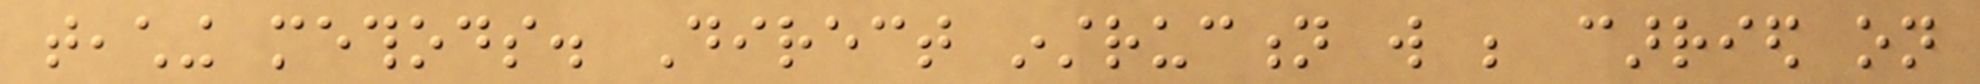teaching methods. Direct instruction will be carried on
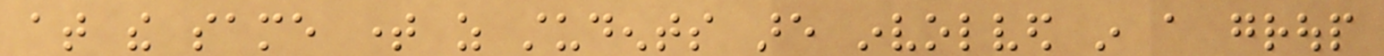at the same time as students are involved in a group
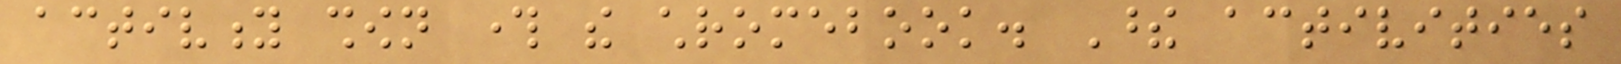activity shown through the chromebook. These activities
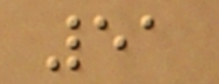51
